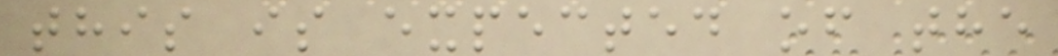this is expected of the
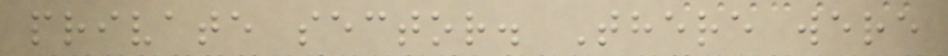private sector. There were
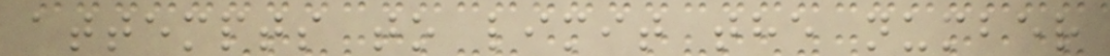attempts to limit the number
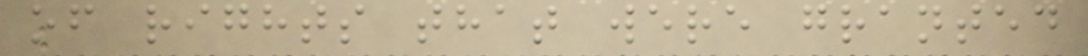of rights that were granted
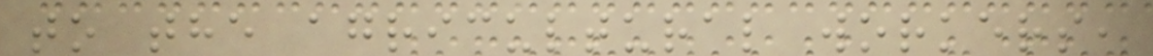to the agricultural workers,
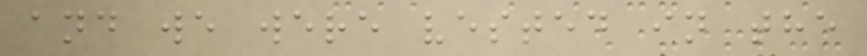and we were vested in the
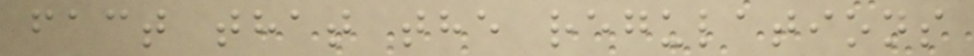fact that the regulations
